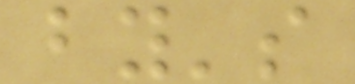by's
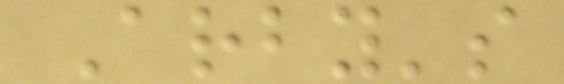Arby's
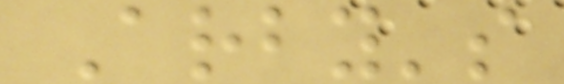Arby's
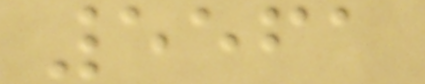5561
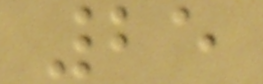25
